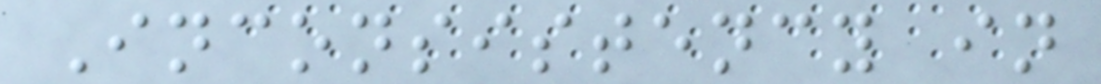Inconsistency in
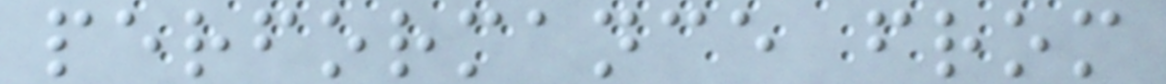performance from
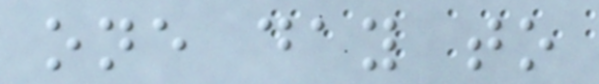one day to
